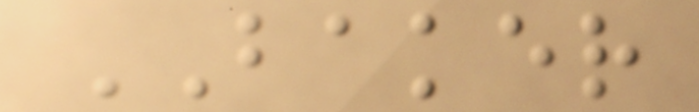BAKER
